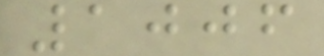1006
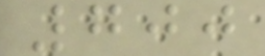700
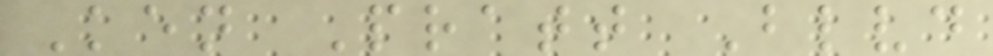Ken Pratt Blvd
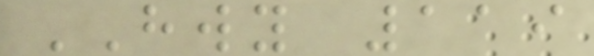HWY 119
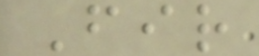Fir
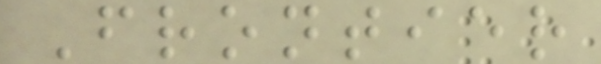Frontier
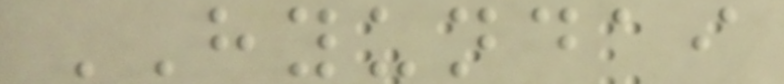HYUNDAI
